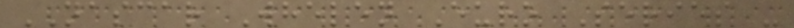NASCAR Whelen Euro Series -
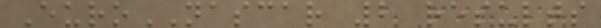EuroNASCAR 2 results
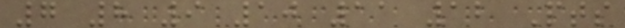7 8 9 10 11 12 Pts
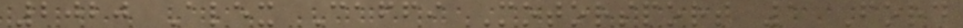2020 Alex Caffi Motorsport 1 Ford
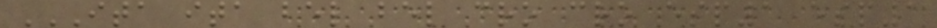ITA ITA BEL BEL CRO CRO ESP1 ESP1
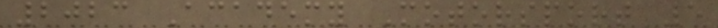2023 Academy Motorsport 5
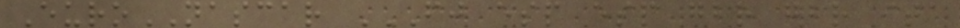EuroNASCAR FJ ESP ESP GBR GBR ITA
